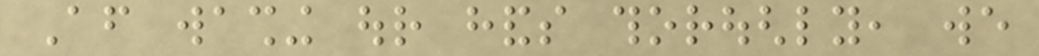After washing our hands thoroughly, we
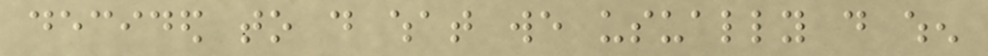decided to do what we usually do when
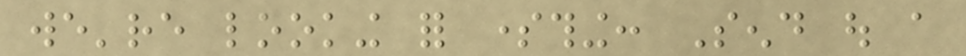we're looking for something: Send out a
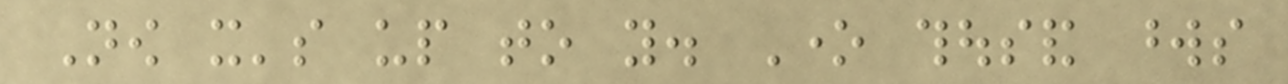Now it's up to you. One thousand words
